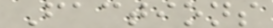Factions
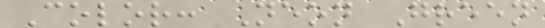Color: Neon Green
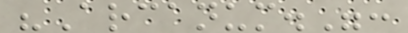"Arcanum.":
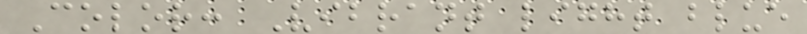Color: Vibrant light blue
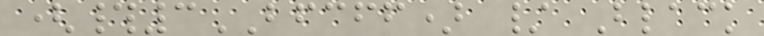(#3BFCFF) / Black
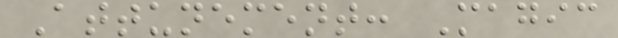Attunement: Magic
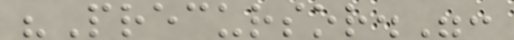"Precursor.":
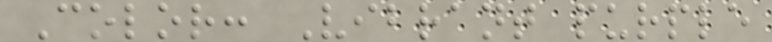Color: Vibrant purple
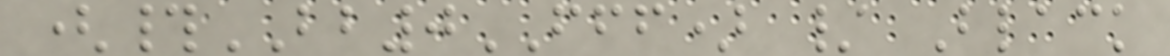(#BB0FFF) / Black
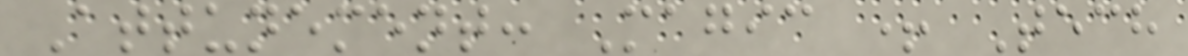Attunement: Magic + Tech
